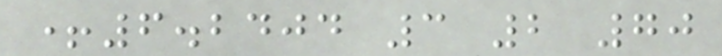+6.2404 3 2 70
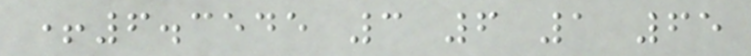+6.3545 3 6 1 65
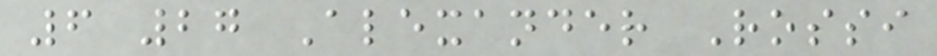6 27 Alexander Rossi
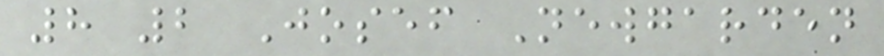8 2 Josef Newgarden
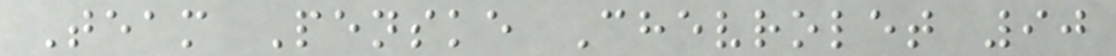Team Penske Chevrolet 90
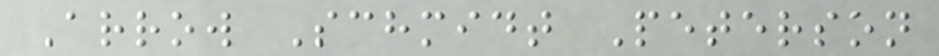Arrow Schmidt Peterson
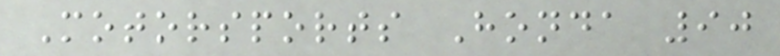Motorsports Honda 90
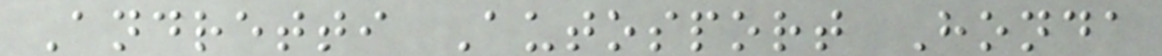Andretti Autosport Honda
